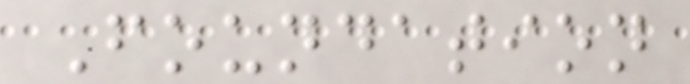Foundation
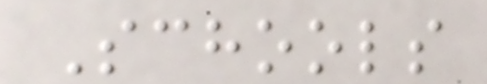Schools
